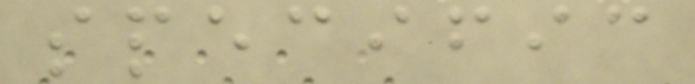specific
